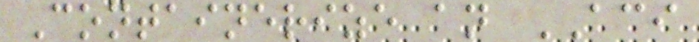Containerize an ACI
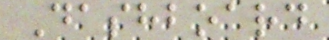Dashboard
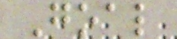Goal
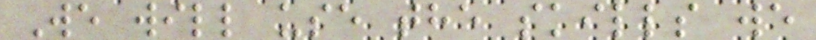We will use the skills we
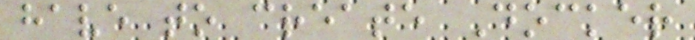have to create Docker
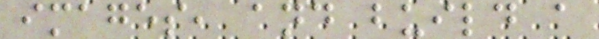images, and build a
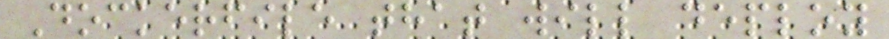Dockerfile that will deploy
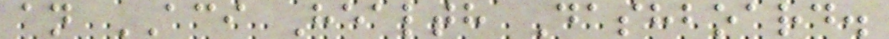an ACI Health Dashboard.
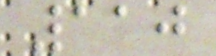110
